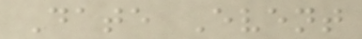Date Event
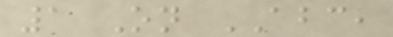1 On ABC,
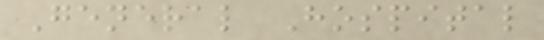General Hospital
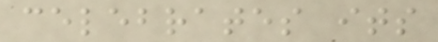celebrates its
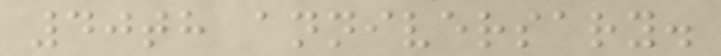40th anniversary.
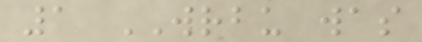1 WRBU was
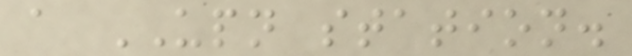a UPN station.
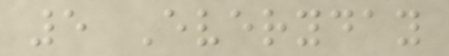5 Everyday
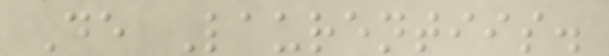De Laurentiis.
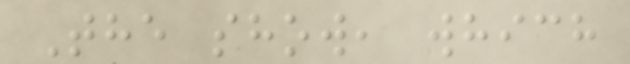The show, which
